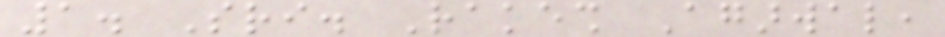1. Sri. Rakesh Agarwal,
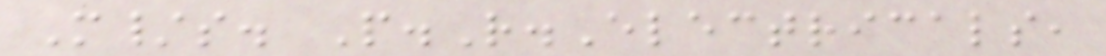M/s. P.R.Electricals,
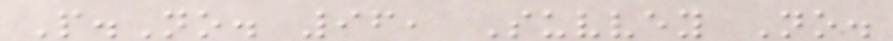P.No. 96, Suvvey No.
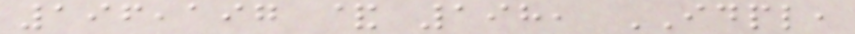196,197 & 198, IDPL,
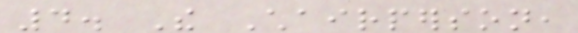4. The Chairperson,
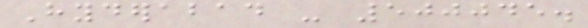Hyderabad - 500045.
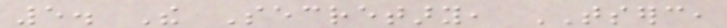5. The Secretary, TSERC,
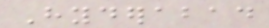Hyderabad
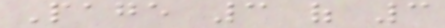Page 3 of 3
